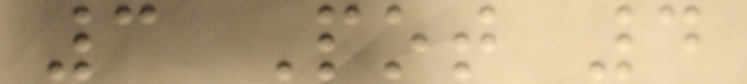3 Pot 4
